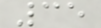35
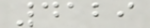4129
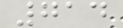714
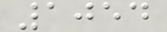1054
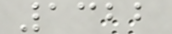1322
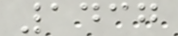1437
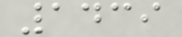1439
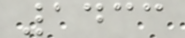1433
